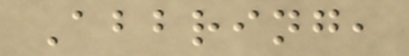Abbring,
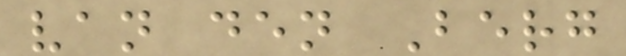van den Berg
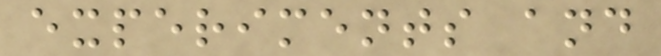experiments and
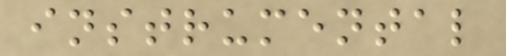instrumental
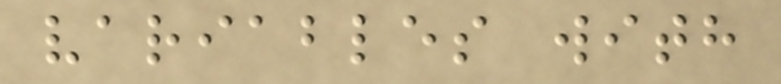variables with
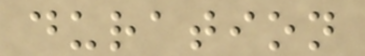duration
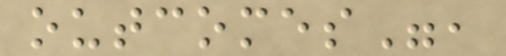outcomes",
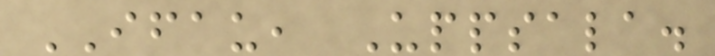IFAU, Uppsala.
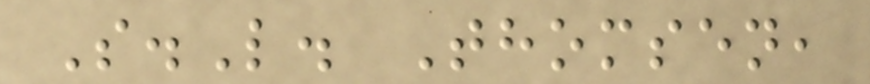S.L. Thomsen,
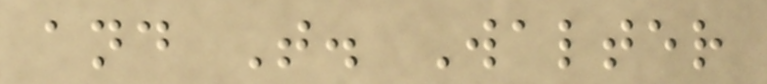and T. Walter
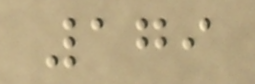179
